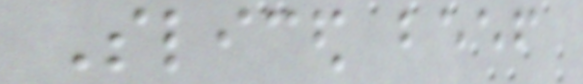Sliced beef
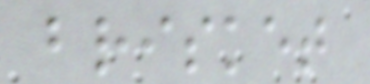brisket
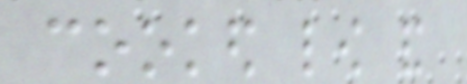cooked low and
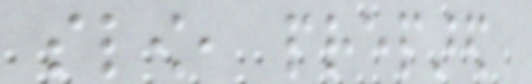slow, prepared
